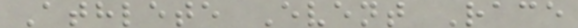Athlete Event Race
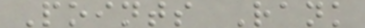Points Rank
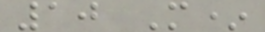10 M*
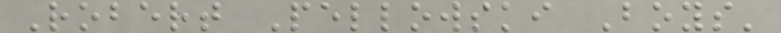Robert Pellowski Boys'
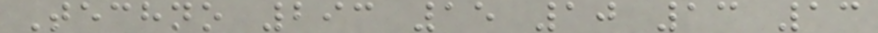Techno 293 15 10 13 13
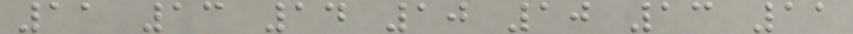11 13 14 10 10 13 11
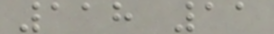118 11
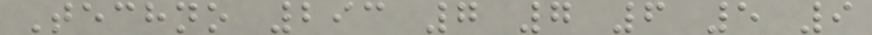Techno 293 7 7 6 5 9
